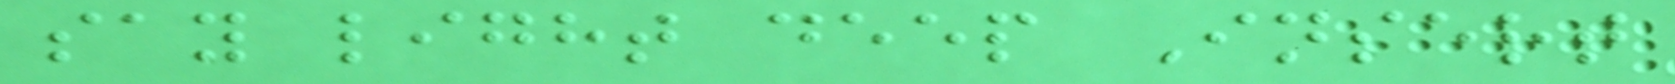say light deep Insert
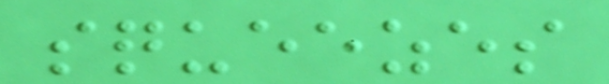squeezes
